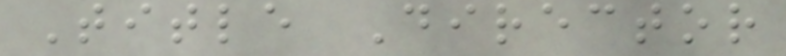Title Director
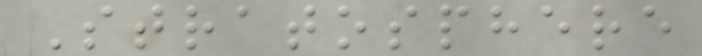Stratosphere
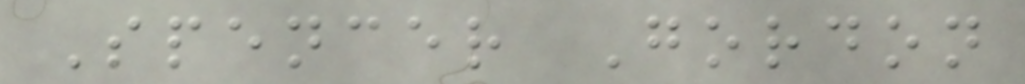Spencer Gordon
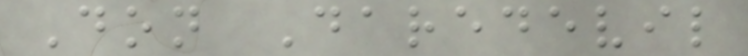Don Daredevil
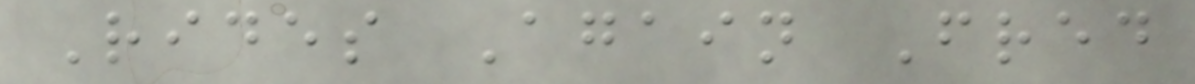Rides Again Fred
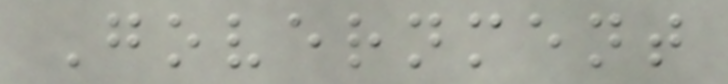Government
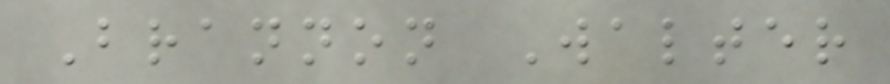Brannon Walter
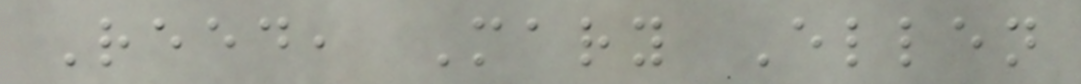Reed, Mary Ellen
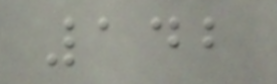142
